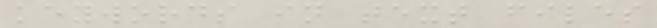keywords in text files
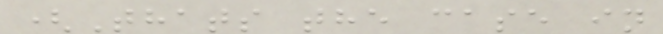(Thats the case in
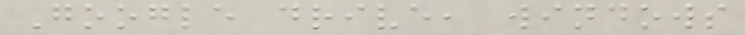Google drive, windows
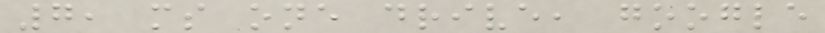7, ms one drive, google
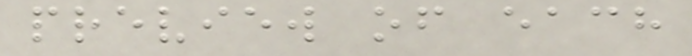preview of each
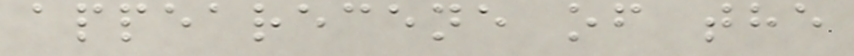appearecene of the
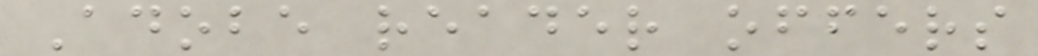Adobe reader offers
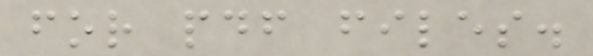for pdf files.
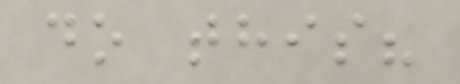do this?
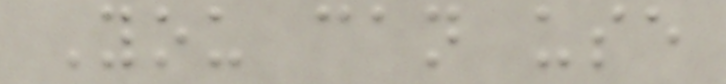You can use
